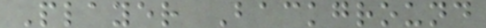Player Background
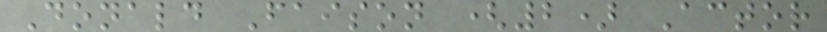Donald Faison (2) Actor
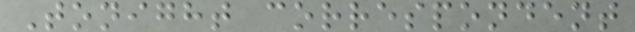Tonight correspondent
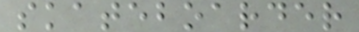skateboarder
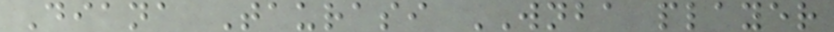Diana Taurasi WNBA player
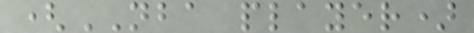(NBA player)
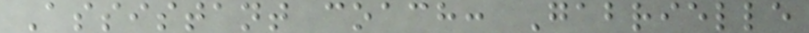Assistant coach: Gabrielle
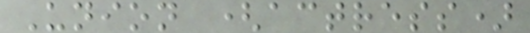Union (actress)
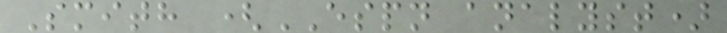Smith (ESPN analyst)
